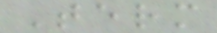Term
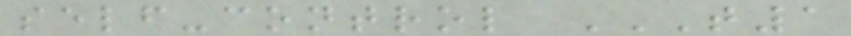self-control T1
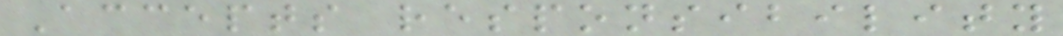Accepts responsibility
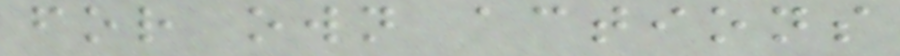for own actions
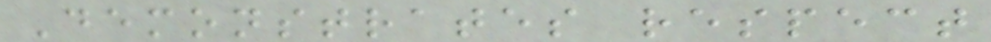Demonstrates respect
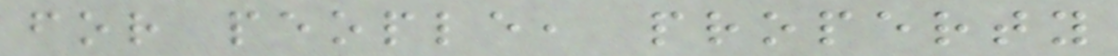for people, property
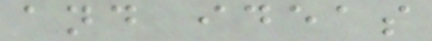and ideas
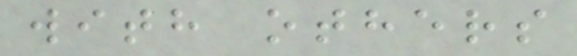with others
